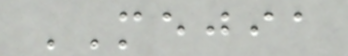MEJIA
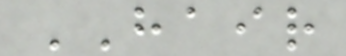HAIR
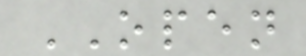OPEN
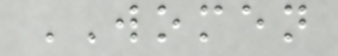WOMEN
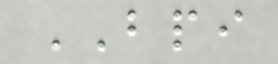BPI
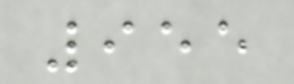955
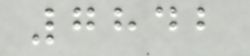7842
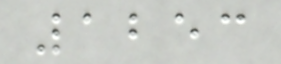1253
